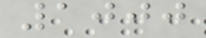1000
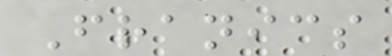Franics
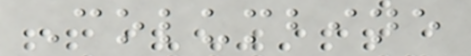Columbine
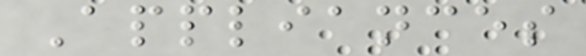Appliances
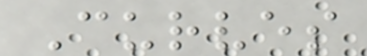Curves
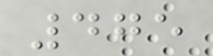475
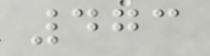473
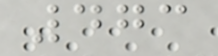473
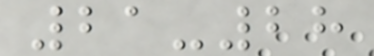21-28
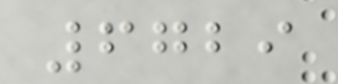6729
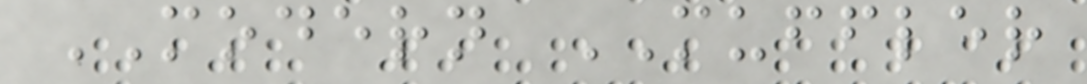MODERN MUFFLER
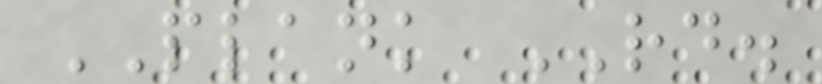PLANK RD.
